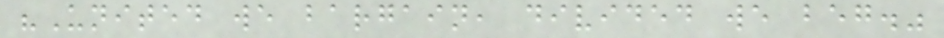"United we bargain, divided we beg."
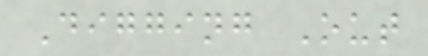Digging Out
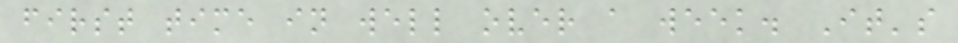first time in well over a week. It's
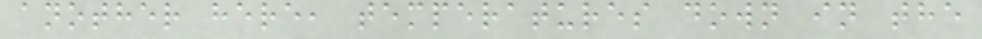another here, temperatures down in the
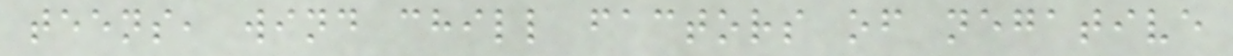teens, wind chill factors of negative
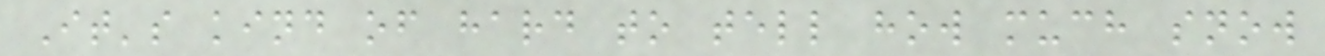It's kind of hard to tell how much snow
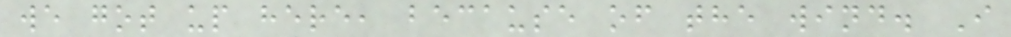we got up here, because of the wind. I
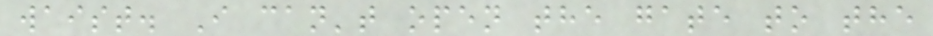waist. I can't open the gate to the
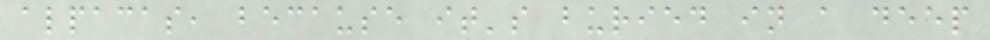alpacas, because it's buried in a deep
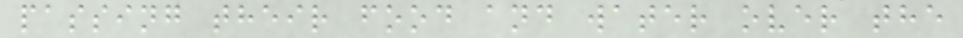passing their food and water over the
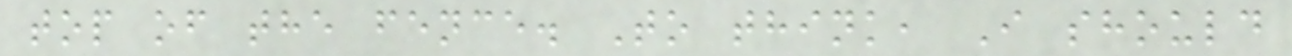top of the fence. To think, I should
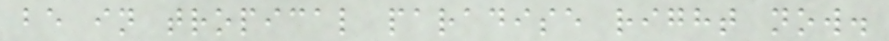be in tropical paradise right now.
